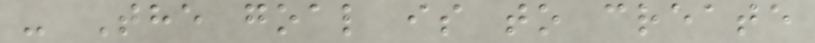- The goal is to create
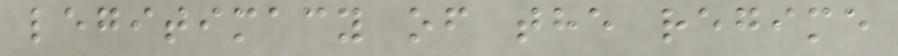legitimacy of the regime
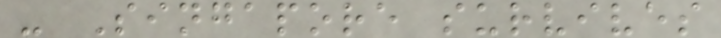- Singapore survives
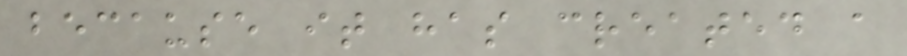because it has created a
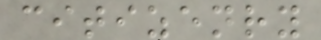citizenry
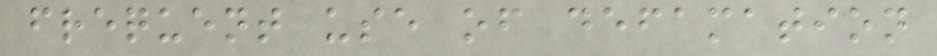frequent use of defamation
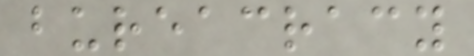bureacracy
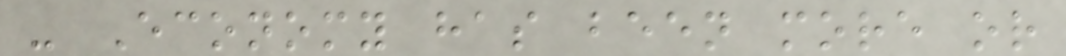- Economy has been more or
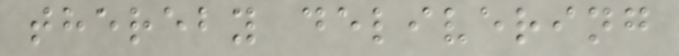thereby delivering
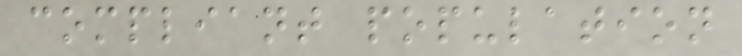compliant population
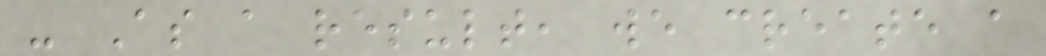- As a result, we create a
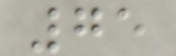75
